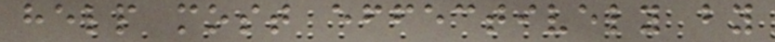help most effectively by
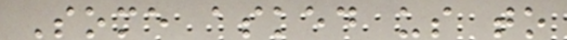Some asked us to
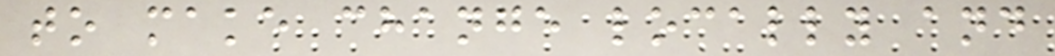to make change locally and
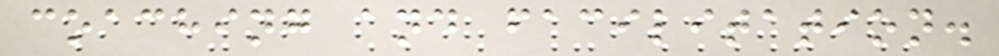coaching and facilitation.
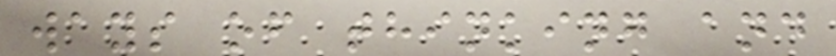ways of thinking and
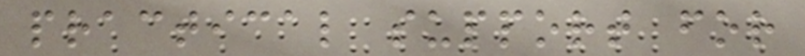practical support for
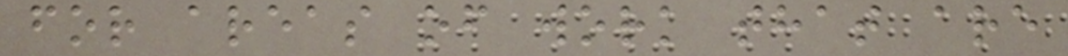for areas of work that are
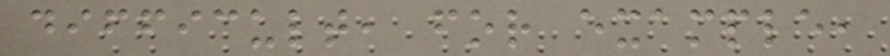difficult, for example,
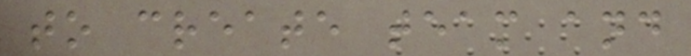to create team and
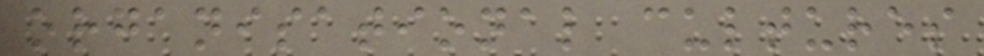organisational cultures
